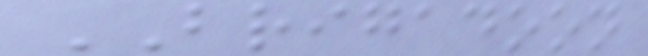BRIGADOON
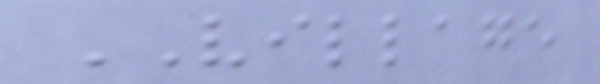VILLAGE
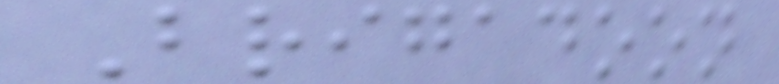Brigadoon
